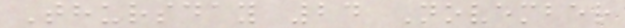Thursday 24 November
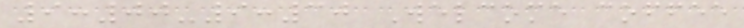9:00-9:30 Welcome coffee
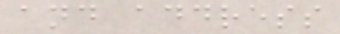and address
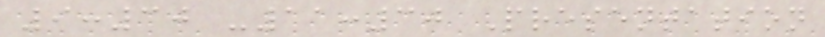9:30 -11:30 Presentation
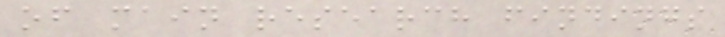of main research findings
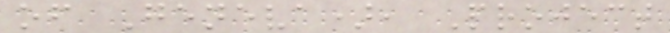of Geneva), Project
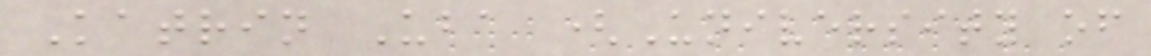Katrin Uba (University of
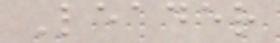Leader
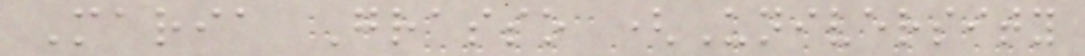Maria Grasso (University
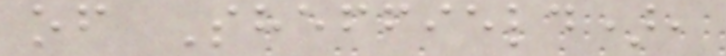of Sheffield),
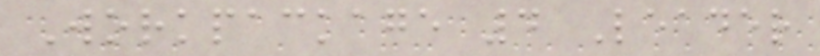Workpackage 4 Leader
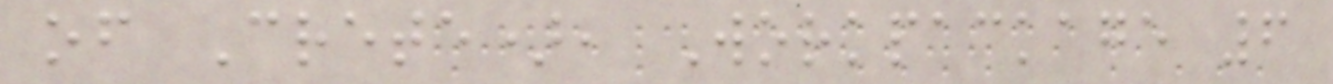of Crete), Workpackage 6
